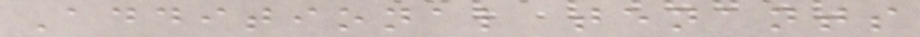Additional tenants
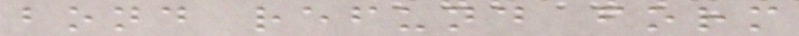bond refund form
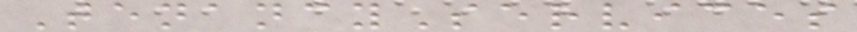TenancyServices
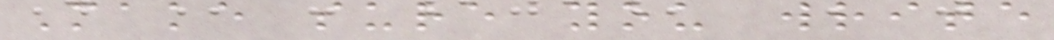Make sure you write
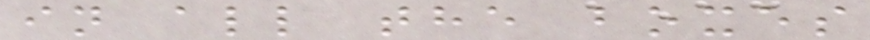in all the boxes
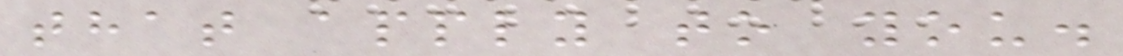that apply to you.
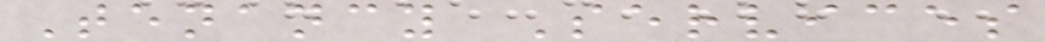Tenancy Services
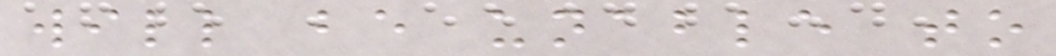will be unable to
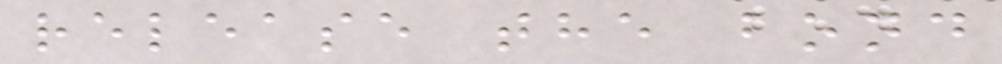release the bond
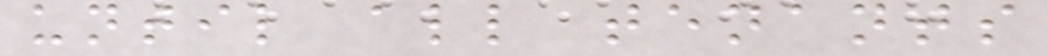until all tenants
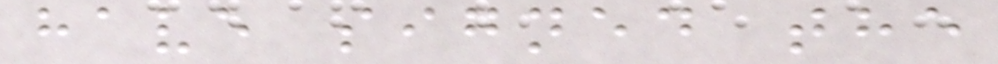have signed the
